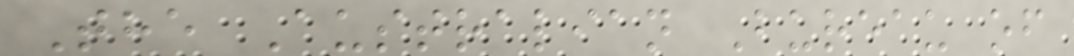The Australian Bureau of
